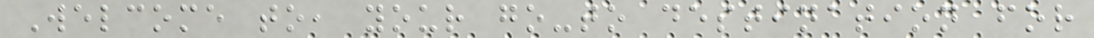Welcome to, your go-to destination for
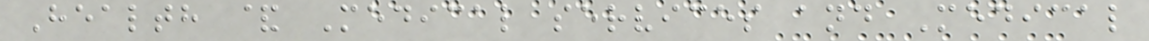Health & Medical services and Medical
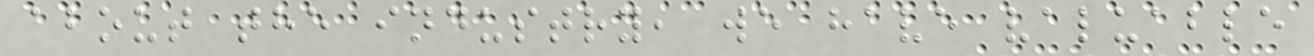about the industry, we have valuable
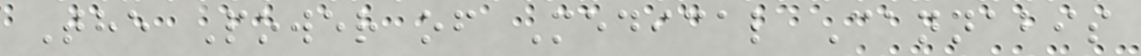The Power of Medical Cannabis
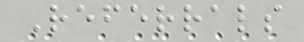Referrals
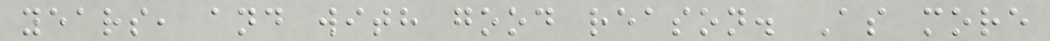years, and with good reason. As more
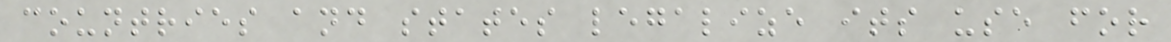countries and states legalize its use for
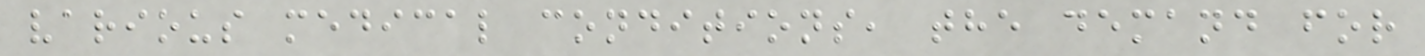various medical conditions, the demand for
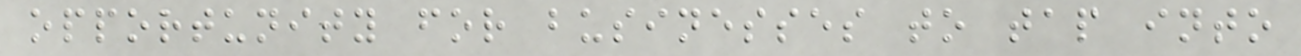opportunity for businesses to tap into
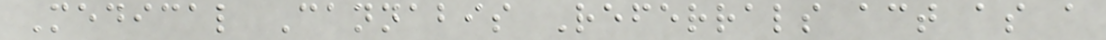Medical Cannabis Referrals act as a
